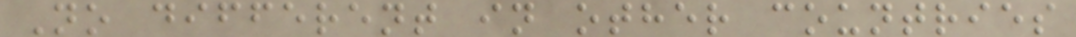No different in other countries
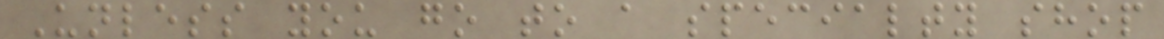Unless you go to a specialty shop
